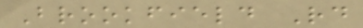Brookfield Rd
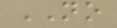NO
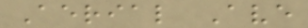Aerial Ave
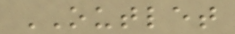OUTLET
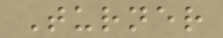Turner
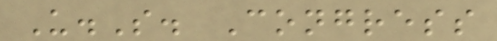U.S. Congress
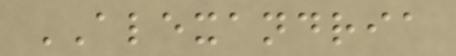ALEXANDRIA
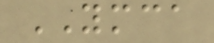YMCA
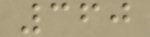360
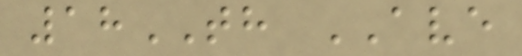18TH AVE
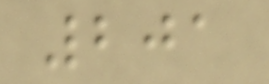201
